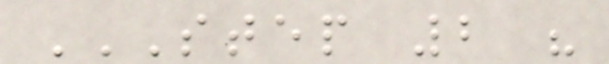STEP 2 "
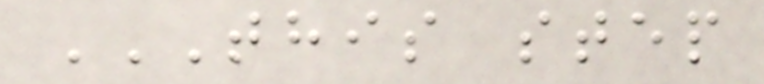THIS STEP
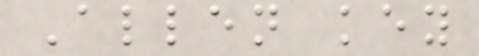Allen key
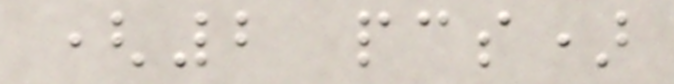(2 pcs)
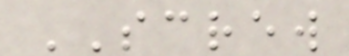SCREW
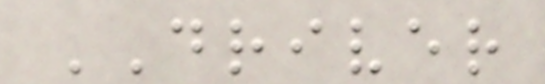DRIVER
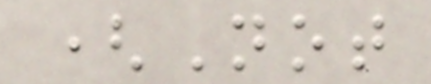(Not
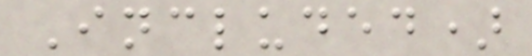Included)
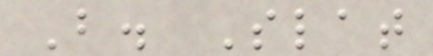B. Slat
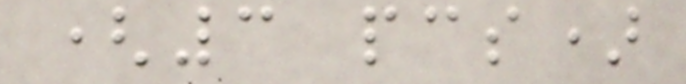(3 pcs)
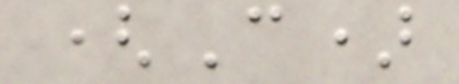(C)
